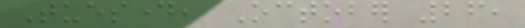Tuesday, October 26,
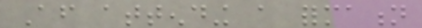After attending a formation
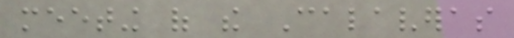meeting of the Calaveras
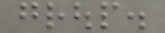group.
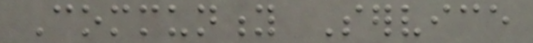Community Service
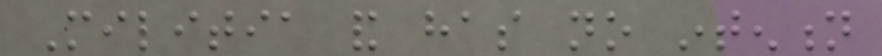Militia and has no intention
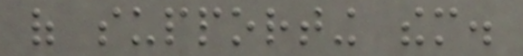of supporting them.
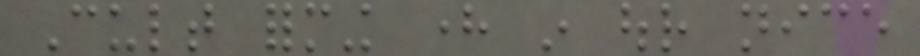Cult forming here in our nice
